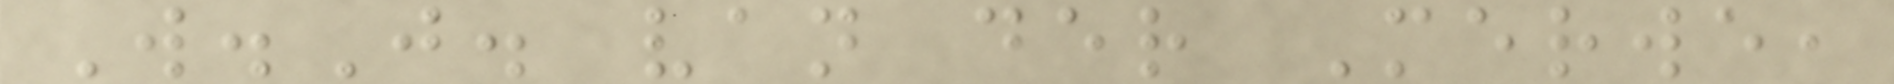W.J. van der Merwe,
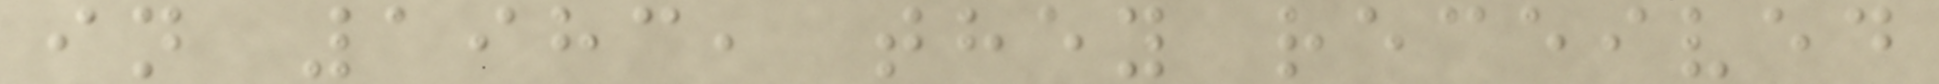in 1983, they received
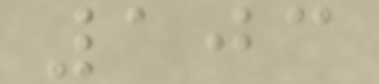103
